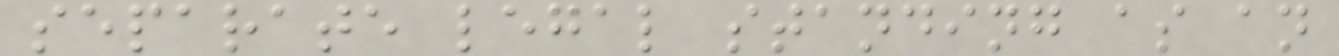separate legal standing as an
